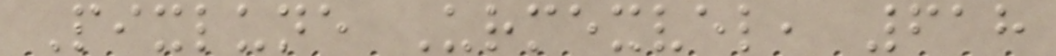Pixlune Urmexvel, 618
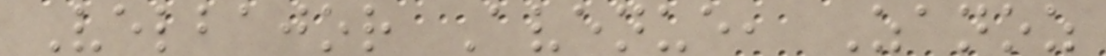Velbajor Avenue, Zanoz
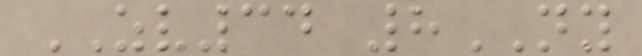ZV34 8NY
